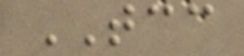TCC
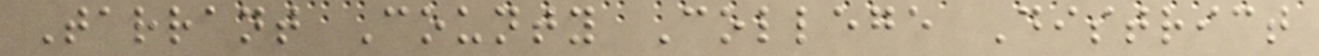Tarrant County College District
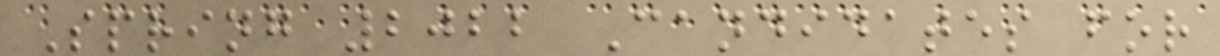Spring 2022 Candidates for
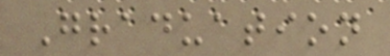Graduation
